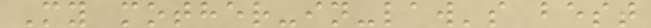My mother-in-law's best
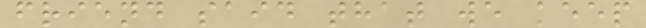friend said that we keep
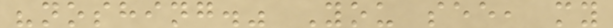"noshing." You see, my
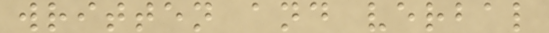written and verbal
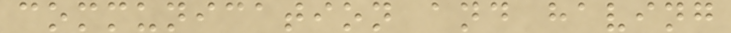communication and having
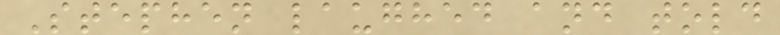Stephen laughed and told
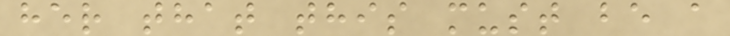her that this must be a
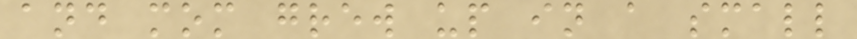and mom grew up in a small
